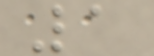1
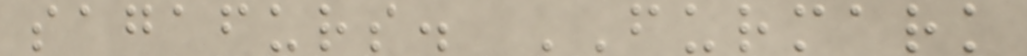sagafurs. FURMARK
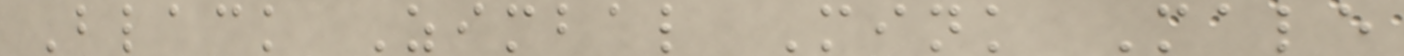Black Zimbal Mink Male
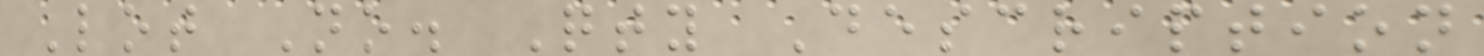Lot No. Qty Description
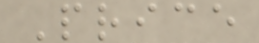Price
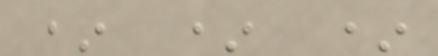* * *
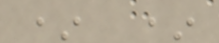* *
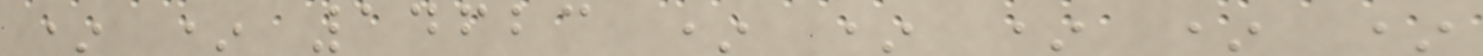* * 14623 * * * * *
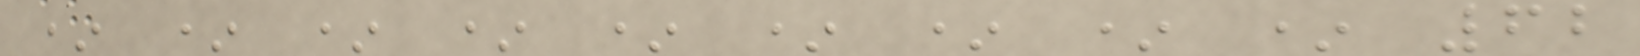* * * * * * * * * 62
